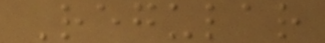Regular
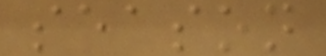season
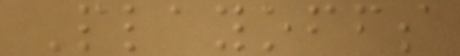Playoffs
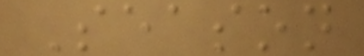Season
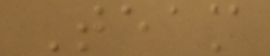Team
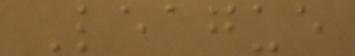League
